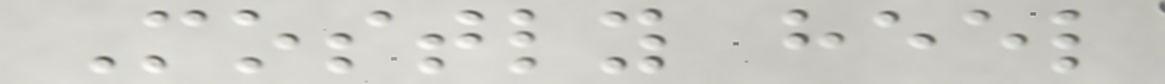Mostly heel
